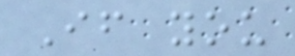If you
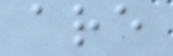are
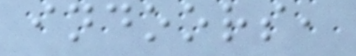indoors,
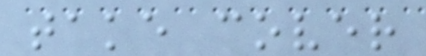take cover
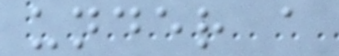under a
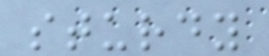sturdy
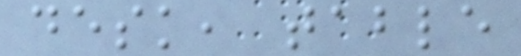desk, table
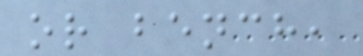or bench,
